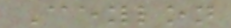Ceylon
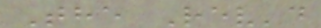The Rev'd
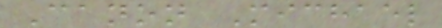Canon Michael
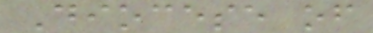Diocese of
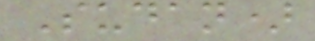Sudan)
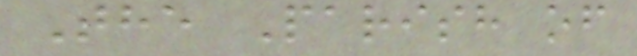The Parish of
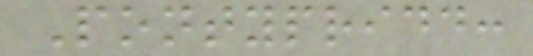Pontypridd:
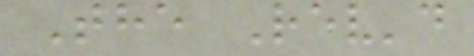The Rev'd
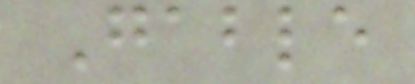Gable
